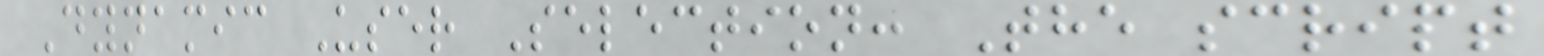Dynamic User Selection: The script
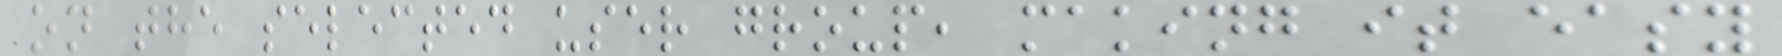on the selected user group, making it easy
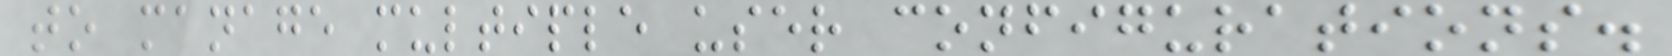to manage multiple user configurations.
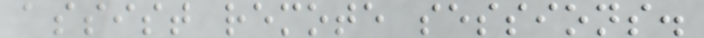assist remote sessions.
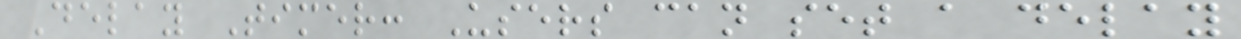Delay Timer: Users can set a delay
